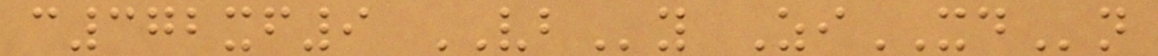c372xf9 VBy ZiXDn
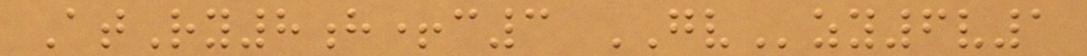AtRy8h+c3 GVzy6v1
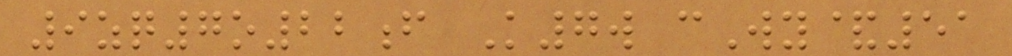9zq7o22f K7w cWy&51
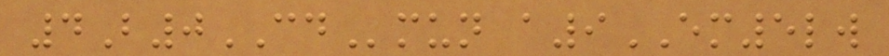4B0CDmun a9EM5lw
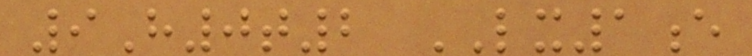9H0t2 LX1e
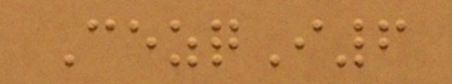CezqI6
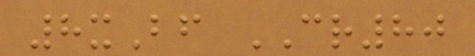8xBf CR80
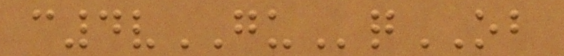c4vGUqOB
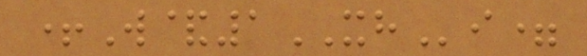+W&1XHi=
